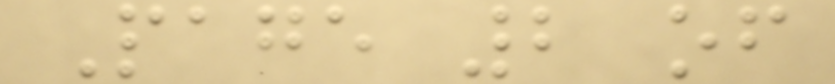Page 2 of
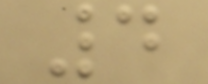4
